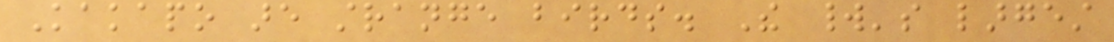Kakapo are strange birds. The world's largest
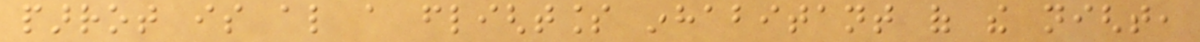parrot is also a flightless inhabitant of the night,
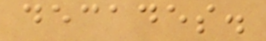decades.
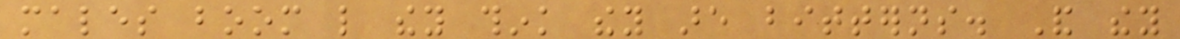males boom like they think they are bitterns. And they
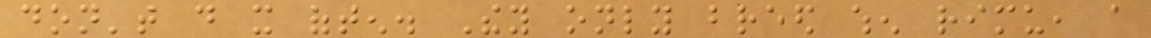don't do it often. They only breed when rimu, a
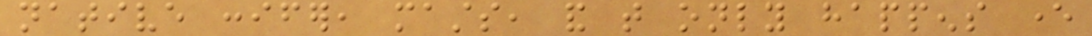native conifer, masts, and that only happens ever
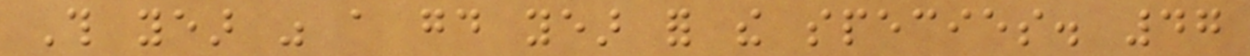This year was a good year for the species. 47
